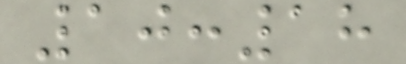10:18
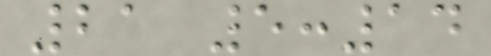21 5:14
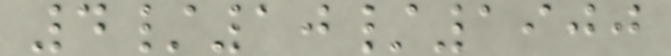4/10/1900
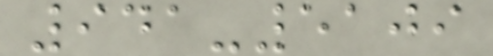941-5109
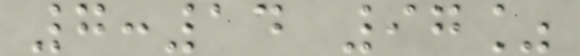7:14 97%
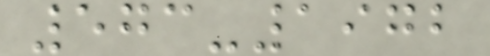573-1972
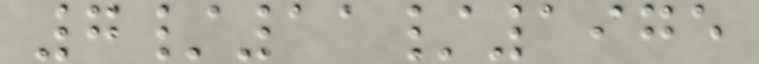7/11/1975
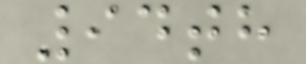94th
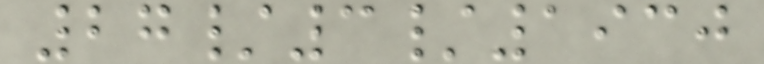27/3/1930
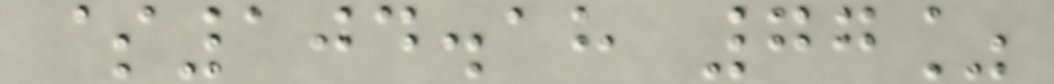$104.18 77%
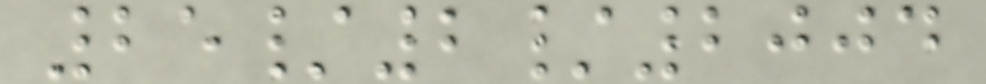25/2/2004
